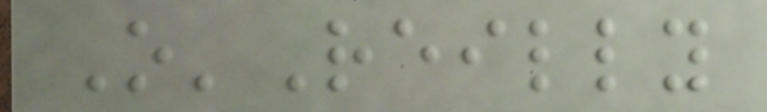O'Reilly
